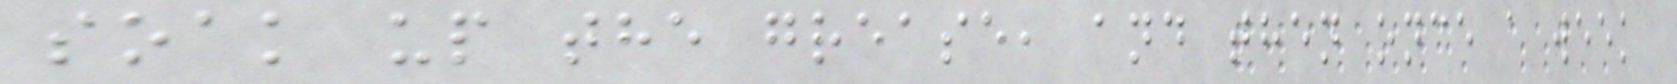soak up the grease, and then once a week
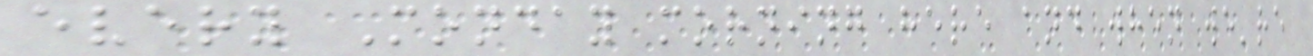every Monday morning here and when we're
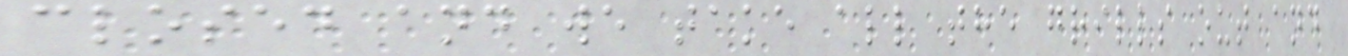closed and we take all the grills out and
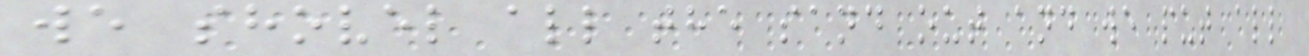we shovel all the sand out and we put all
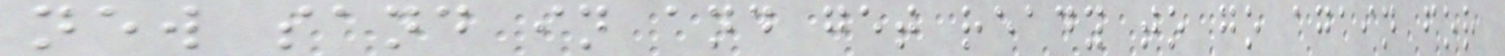new sand in and get ready to go again for
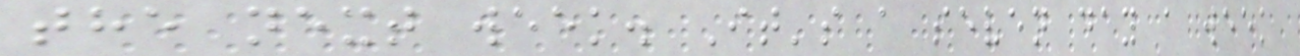the next week. It's a seven day a week
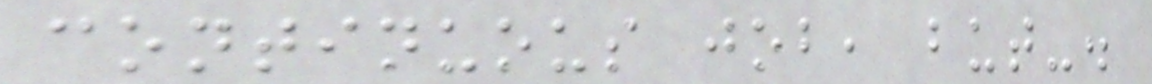continuous job, but-.
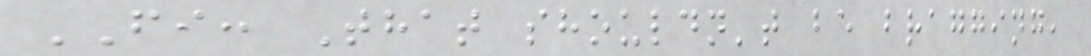FI: That shouldn't be bragging,
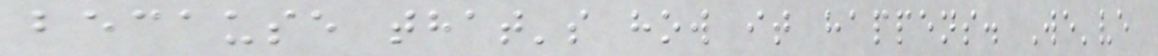because that's how it happens. We've
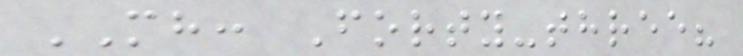MH: Forty-three?
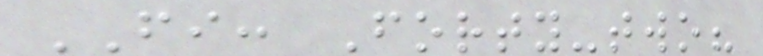FI: Forty-two?
